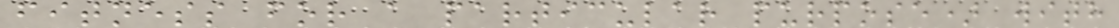fitness for a particular purpose) with
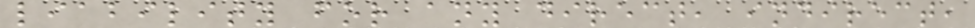liability for any direct, indirect,
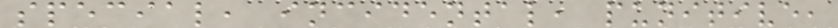special, incidental, punitive,
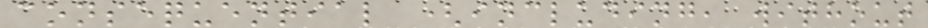consequential (including, without
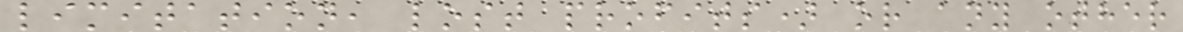limitation, lost profits) or any other
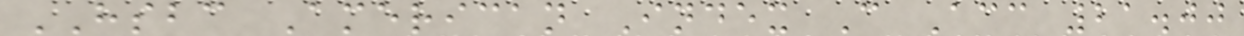HSBC American Index C Acc 21.00
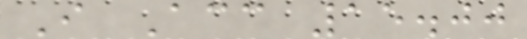I Acc 15.00
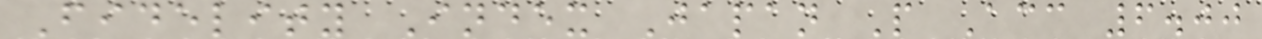Fidelity Index Japan P Acc 6.00
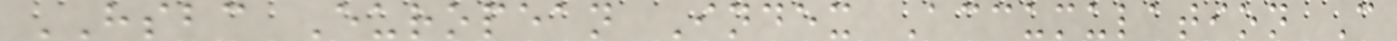HSBC European Index Accumulation C
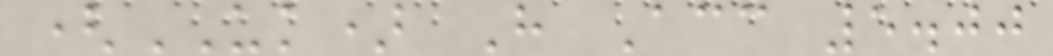(UK) H Acc 5.00
